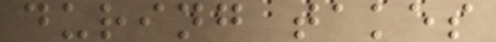during takes
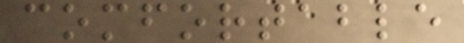comfortable
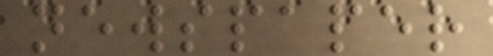newspaper
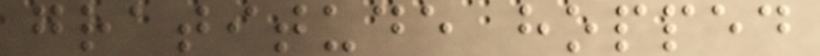gratitude hopped
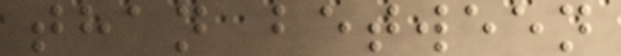than between
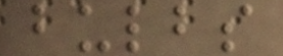bulbs
